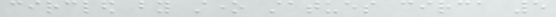circled by stone statues circa 5
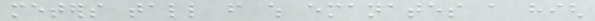meters tall from which emanates a high
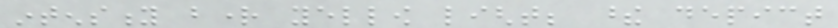intensity bright yellow light; these depict
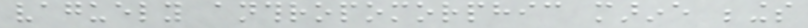vaguely anthropomorphic marine beings
